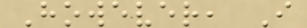However, I
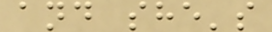and she's
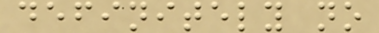definitely no
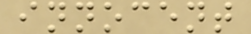innocent
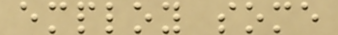employ some
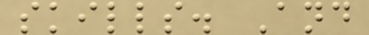skills. And
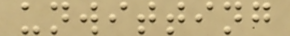unwitting
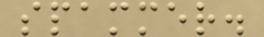spammer.
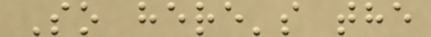So here's the
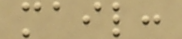mail:
